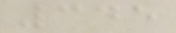345
